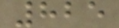825
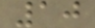10
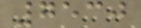7530
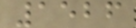1526
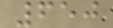650
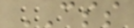CSS
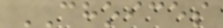CHOICES
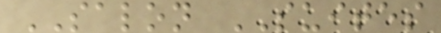SALON SUITES
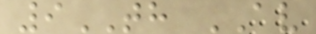9TH AV
